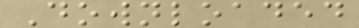Downloaded
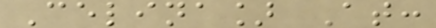Celina] At:
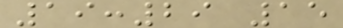19:29 15
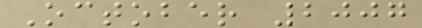October 2007
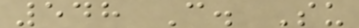548 C. Su
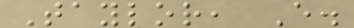Taylor, E.
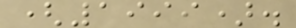(1999).
